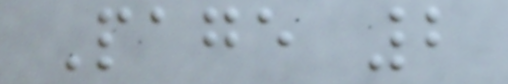Page 2
